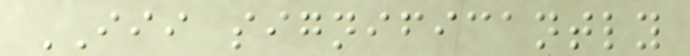III significantly
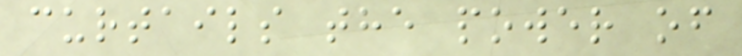curtails the power of
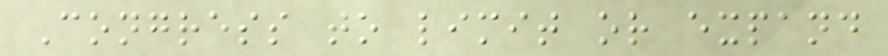Congress to limit or expand
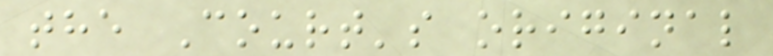the Court's original
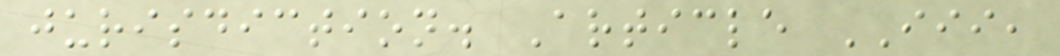jurisdiction. Article III,
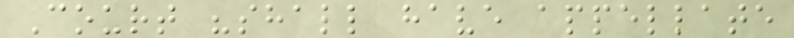Court "shall have appellate
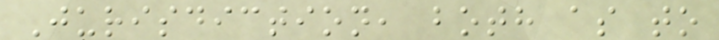Jurisdiction, both as to
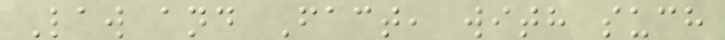Law and Fact, with such
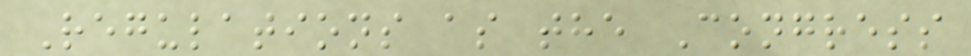Regulations as the Congress
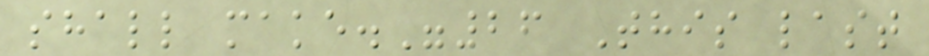shall make."26 This last
